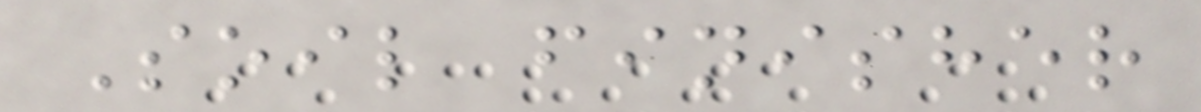Soil finisher
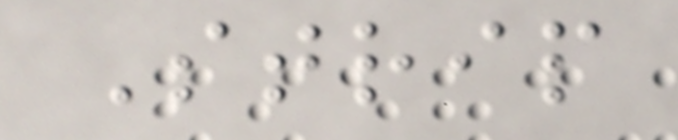Strip
